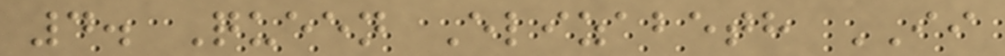4. Queen Elizabeth II
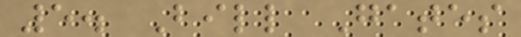5. Bill Gates
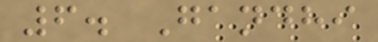6. Gandhi
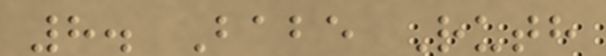8. Babe Ruth
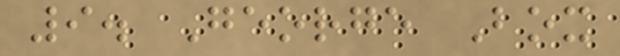9. George Box
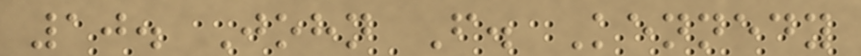10. John F. Kennedy
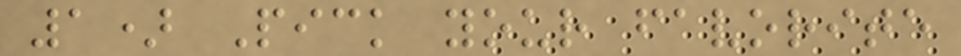1) Pick your favorite
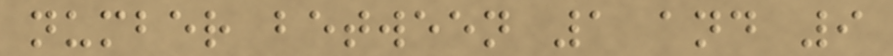number between 1 and 9
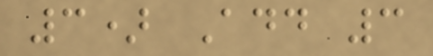3) Add 3
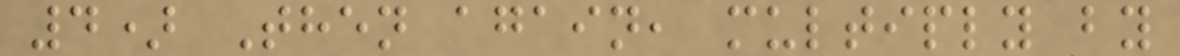4) Then again, multiply by
